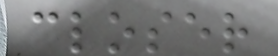closer
